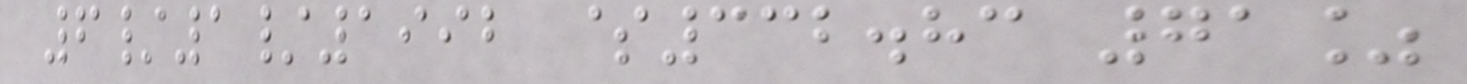6/1/1992 $332.83 71%
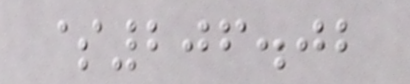$206.02
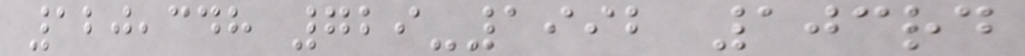120,348 729-1992 103rd
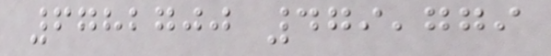6782700 479,779
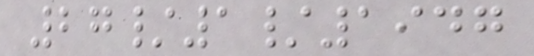27/1/1947
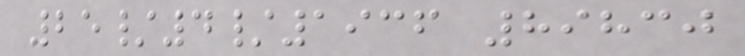25/4/1936 89830
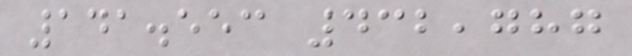141.553 432,787
